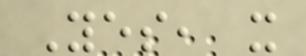Yes, it
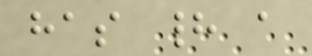has had a
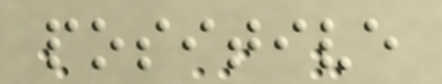positive
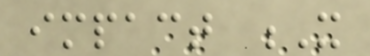impact X
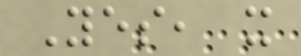Yes, it
